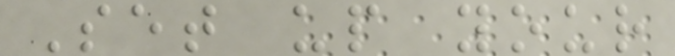Set up your
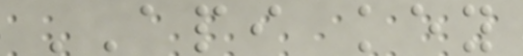API key
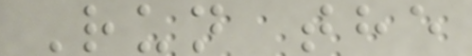Run the
